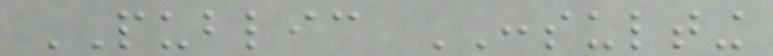PUBLIC CONSULTING
